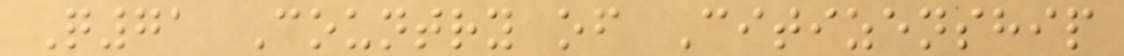Q71 Country of Citizenship
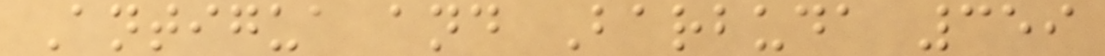Antigua and Barbuda 359
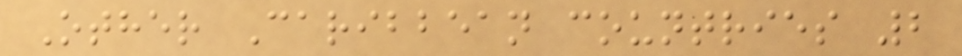Other Caribbean countries 2
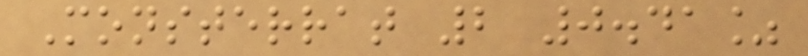Monsterrat 2 0.41%
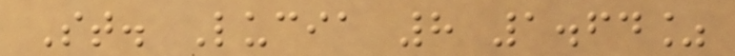St. Lucia 8 1.64%
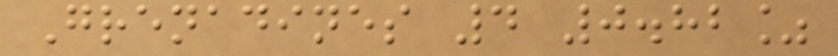Grenadines 4 0.82%
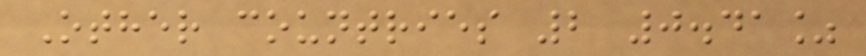Other countries 2 0.41%
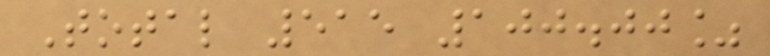Total 515 100.00%
